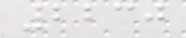2230
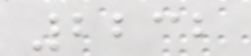2232
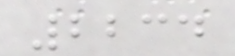2234
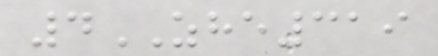4ZHE319
